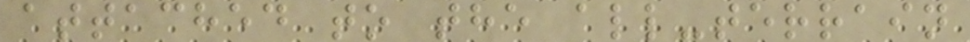attached to the all-terrain
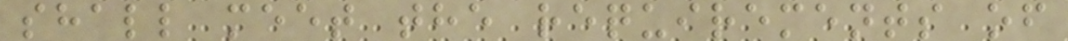shall meet the requirements of
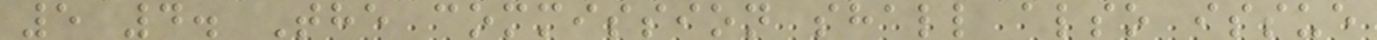5 4. The commission shall also issue
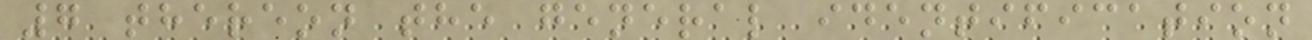7 thereon the general identification
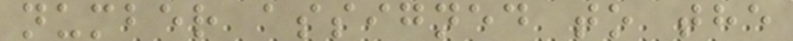number assigned to the
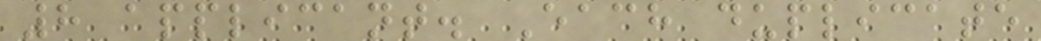8 applicant. Each duplicate
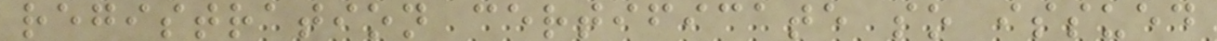registration certificate so issued
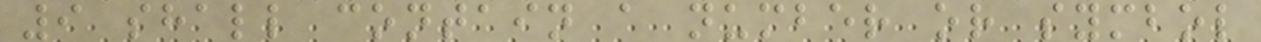9 shall contain a number or symbol
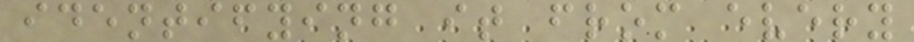identifying it from every
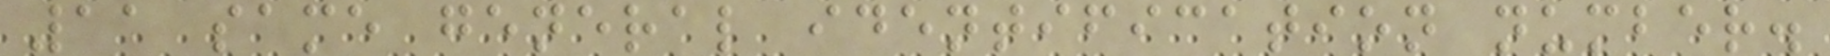11 same general identification number.
